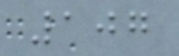107
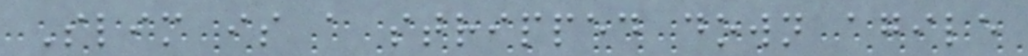Slim is a stripped down agile
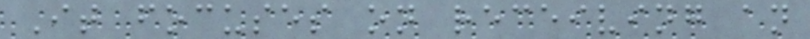It focuses on receiving an
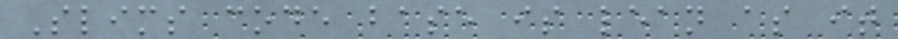Slims code base is lean as it
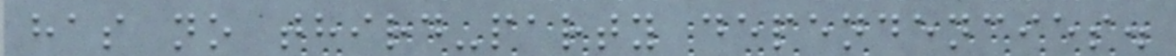has no third-party dependencies.
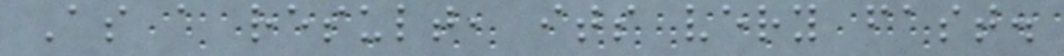As a result, its very fast.
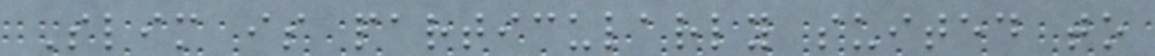Slim is particularly suited to
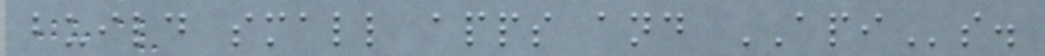build small apps and APIs.
